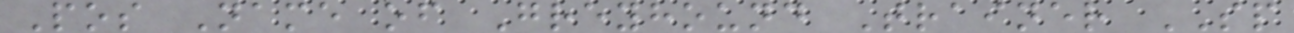Pos Name of Greyhound Trainer SP
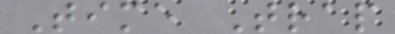Time Trap
